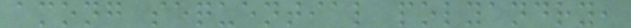among sequential polyandry,
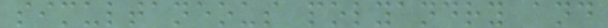simultaneous polyandry and
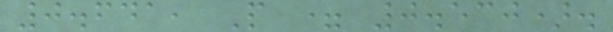0.641, P = 0.530).
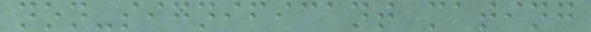non-significant mating
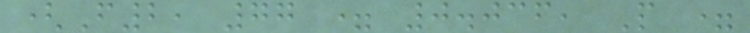(F2, 77 = 0.036, P =
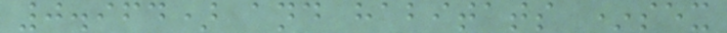0.964) and habitats *sex
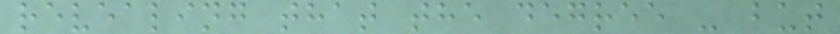revealing that the degree - but
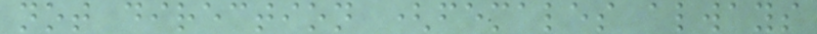not direction (females always
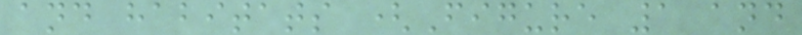and habitats (Figure 1 and
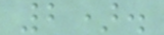2).
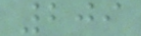209
